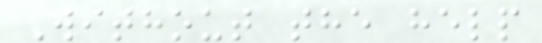Without the help
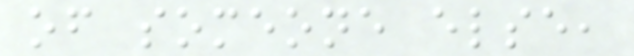of someone else,
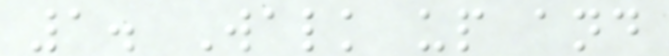1. Walk up and
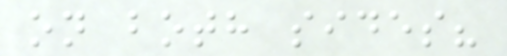on both sides?
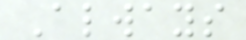Always
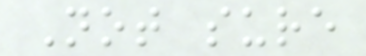Not sure
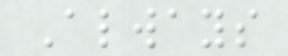Always
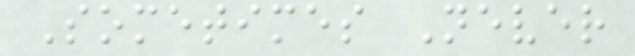Sometimes Never
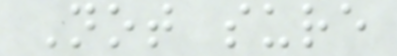Not sure
